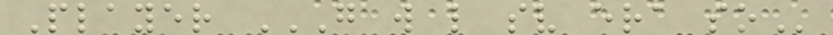Player G W L SV ERA SO
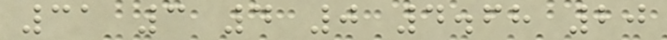31 3 4 0 4.68 20
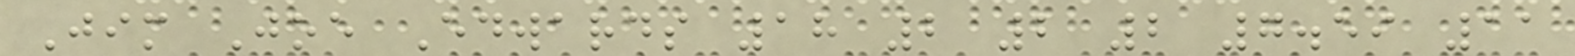Jim Joe Edwards 18 2 2 2 7.59 11
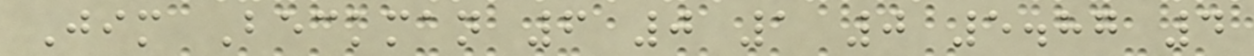Jim Beckman 6 0 1 0 5.87 4
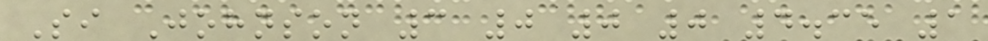Si Johnson 3 0 0 0 4.35 1
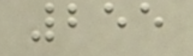255
